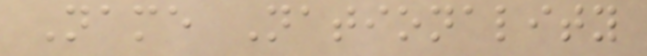Name Nationality
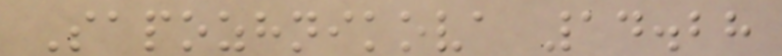Sapozhnikova 14.28
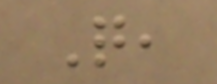Q,
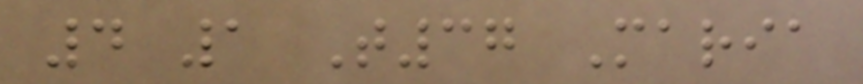4 1 T37 Maria
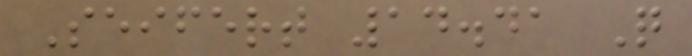Seifert 14.41 Q
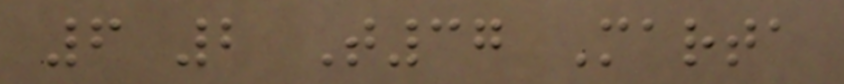6 2 T37 Marta
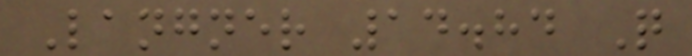Langner 14.84 Q
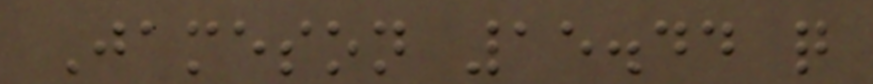Jameson 15.44 q
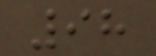98
